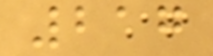217
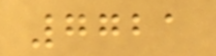7721
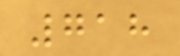718
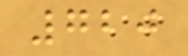720
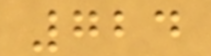724
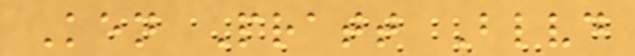Ken Pratt Blvd
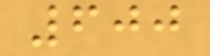600
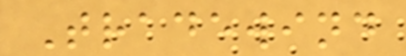Tradewind
